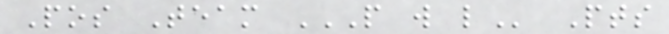Pos Team P W L Pts
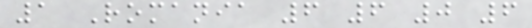1 Romania 6 6 0 6
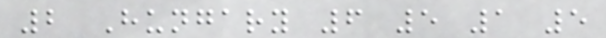2 Hungary 6 5 1 5
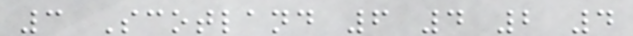3 Scotland 6 4 2 4
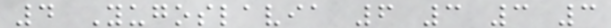4 Yugoslavia 6 3 3 3
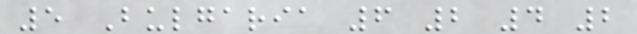5 Bulgaria 6 2 4 2
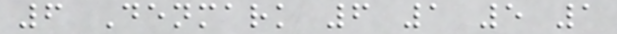6 Denmark 6 1 5 1
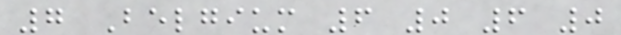7 Belgium 6 0 6 0
